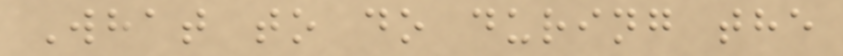What to do during the
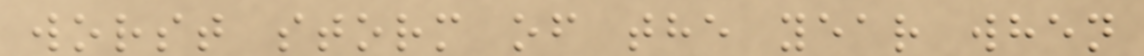worst storm of the year when
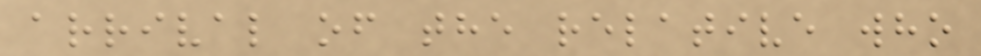arrival of the relative who
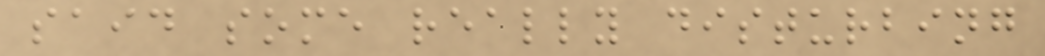said some really disturbing
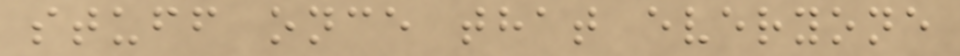stuff once that everyone
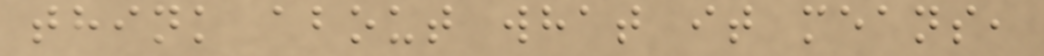think about what it means,
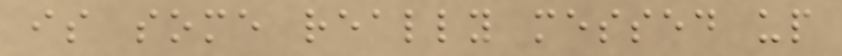is some really messed up
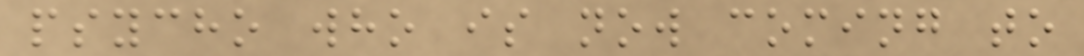psycho who is now coming to
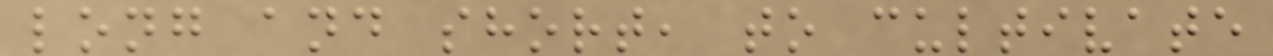long and short, to cultivate
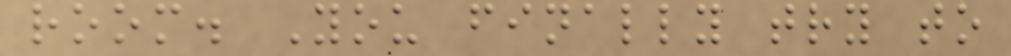room. You finally try to
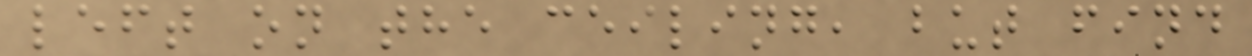left on the ceiling, but find
